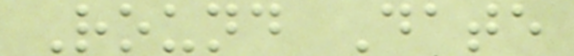Round Date
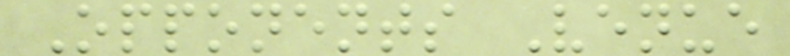Opponents Venue
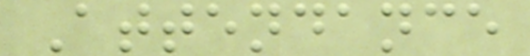Attendance
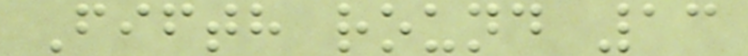Fifth round 13
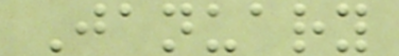January
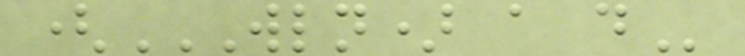(WLN) A D
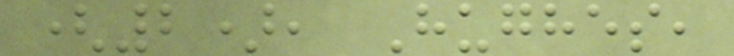(2), Hughes,
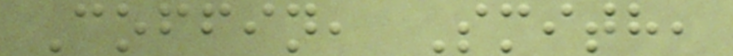Coffin, Smith,
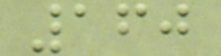160
